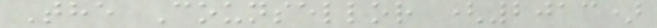The Counsellor (2013)
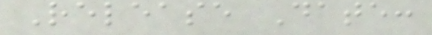Release Date:
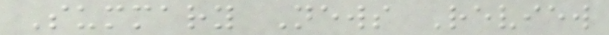Summary News Review
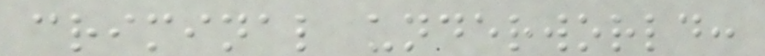criminal underworld:
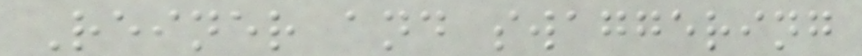Reiner and swaggering
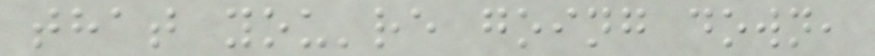that you're going down,
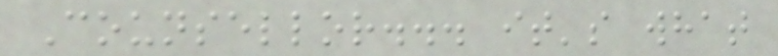Counsellor... it's what
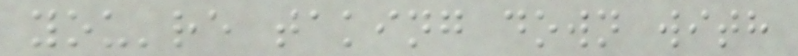you're taking down with
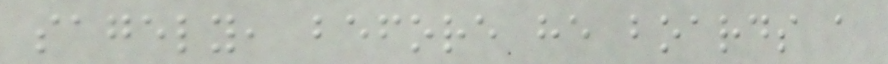sagely, before he boards a
